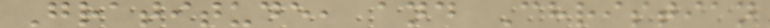Gratitude, and Christian
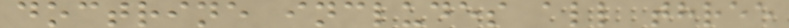doctrine includes all three
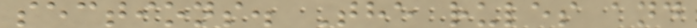sections. The rules and
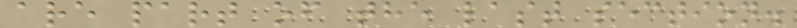are part of the last section.
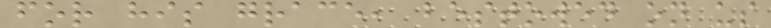for his grace, bestowed on us
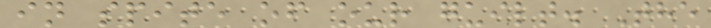in spite of our guilt. The
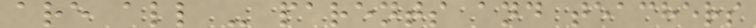are all - parents and teachers
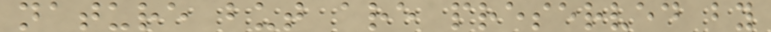nature but are preserved by
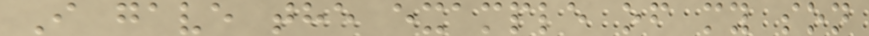I gave the example of my son
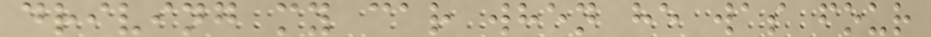driving my car when he was four
